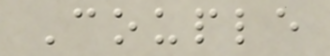Couple
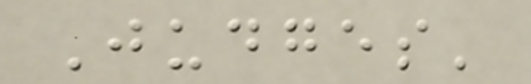Judges'
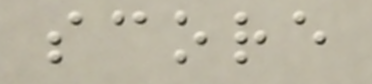score
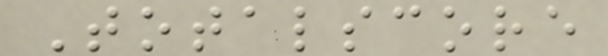Totalscore
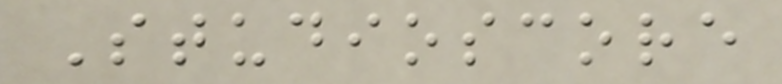Studioscore
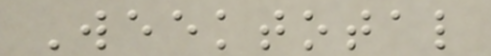Weektotal
